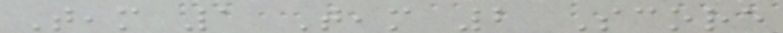Team 1 Team 2 Score
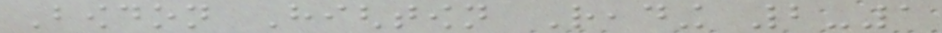Bowdon Hightown Reading 2-1
